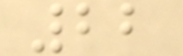22
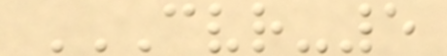CVR-5
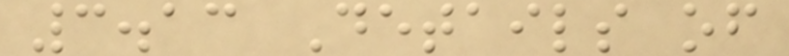3.13 Details of
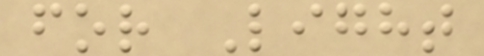for Light
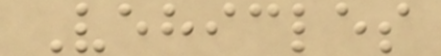Vehicles
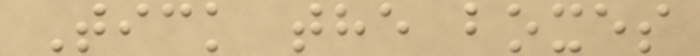Tick the boxes
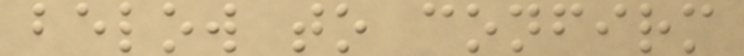below to confirm
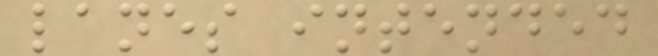lanes intended
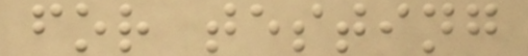for testing
